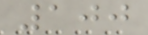100
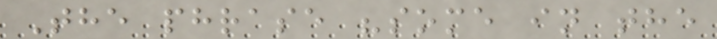The phrase "some in the
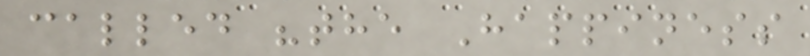called "the Happiness
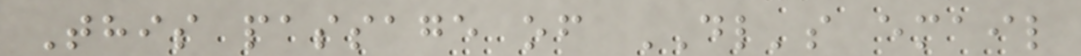This passage of DL's email
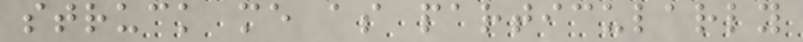struck me as particularly
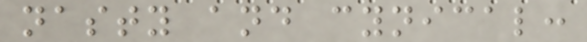nasty and cynical:
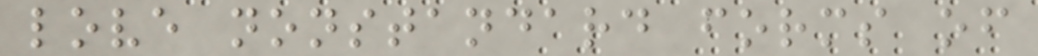love nonstandard forms of
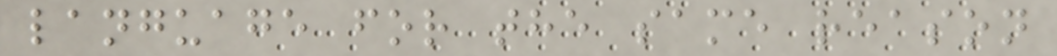language for the same reason
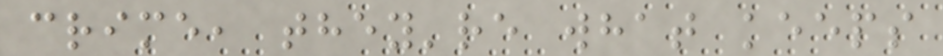crime, they're what keeps
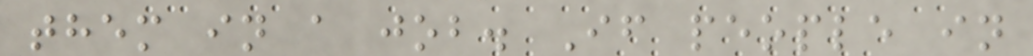them in a job. If people in
